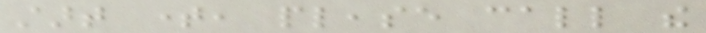start time, please call the
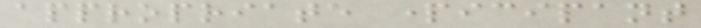appropriate participant
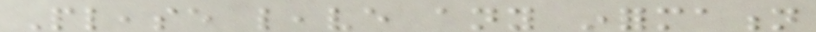Please leave any information
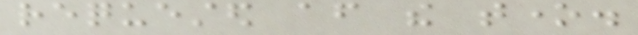requested after the tone.
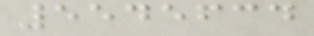5545634
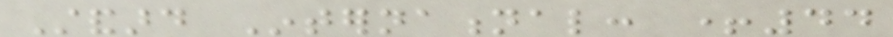Standard International: +44
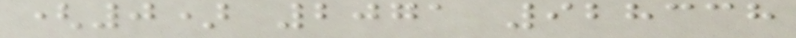(0) 2071 928338
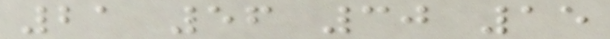21 56 30 15
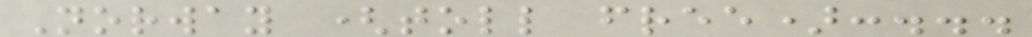Norway (toll free):...
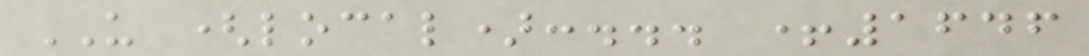US (local):... +1646
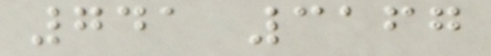741 3167
